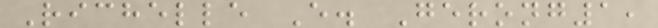Richelle E. Gerong1,
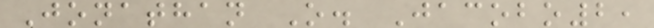Jonathan O. Jacobo2,
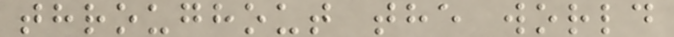throughout the world
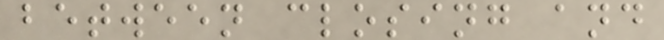between closing and
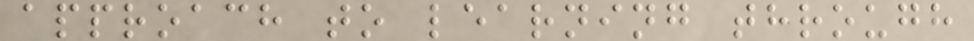approach to learning through
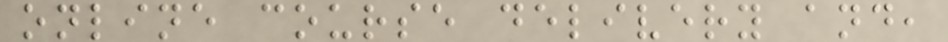online course delivery and,
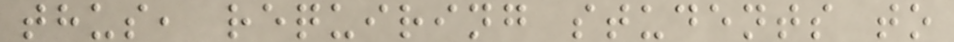thus, requiring students to
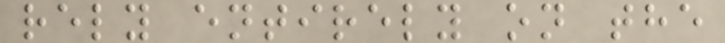rely entirely on the
